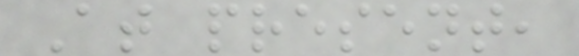At present,
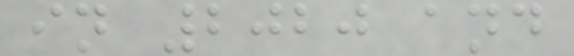in 2020 and
